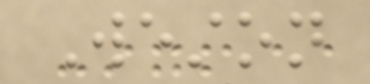Weston
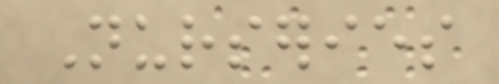Nurseries
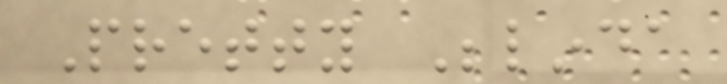Pretty Belinda
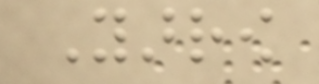Yarrow
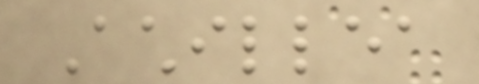Achillea
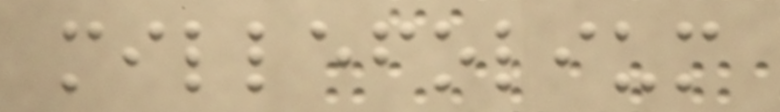millefolium
